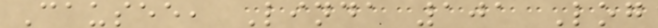Causee, Linda 101 Log
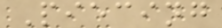Piecing
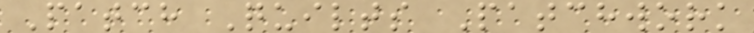Patch Quilts Patchwork
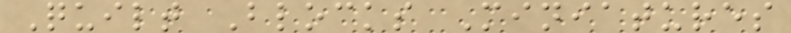Quilt Blocks Miniatures
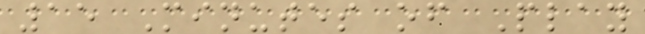15 Minutes of Play
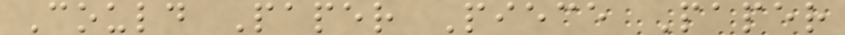Could Paper Piece Paper
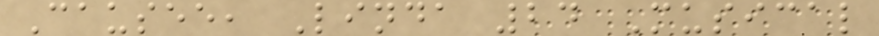Causee, Linda 24 Musical
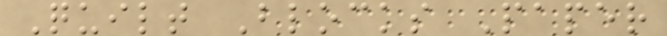Quilt Blocks Paper
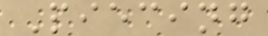Piecing
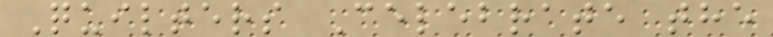Quilters Celebrate the
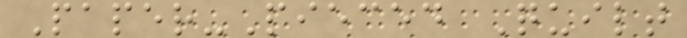Paper-Pieced Quilt
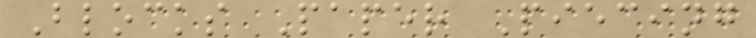Blocks Paper Piecing
